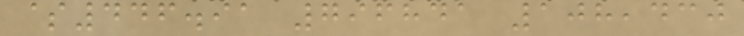$446.91 796841 108,430
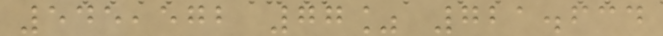545,572 77% 721.634
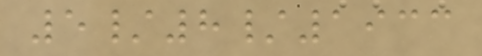5/8/1933
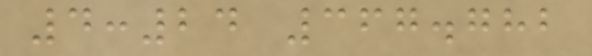4:24 367.782
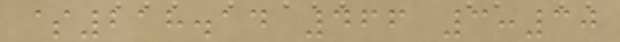$218.14 466 3:30
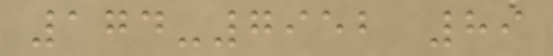174-7952 89
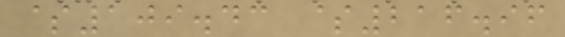$109.43 $216.96
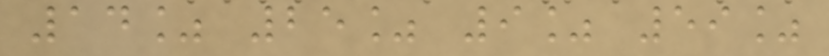14% 25% 9% 59%
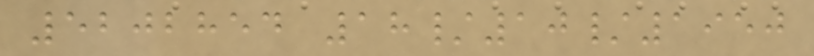5202854 18/10/1950
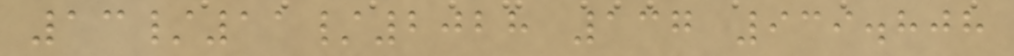13/11/2028 137 939.808
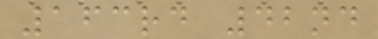163rd 42nd
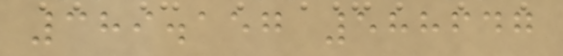389.157 588647
